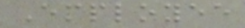Employee
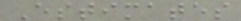Estimates
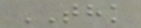THK
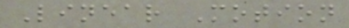Linear Motion
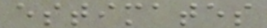estimates
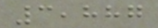3,887
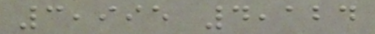3,995 4,124
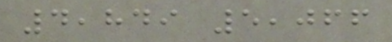4,849 5,066
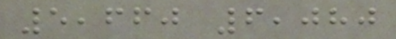5,660 6,080
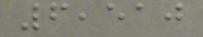6,510
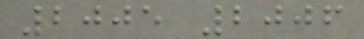2005 2006
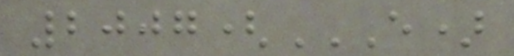2007(E)
